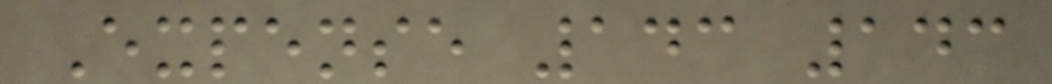Expense 143 143
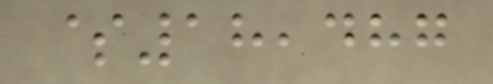$18,487
